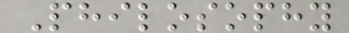Philosophy
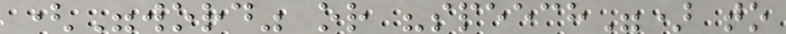("word" or "speech") to
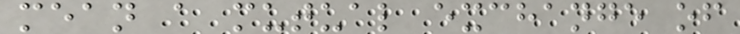mean a mutual exchange of
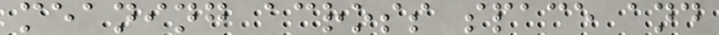meaning across space and
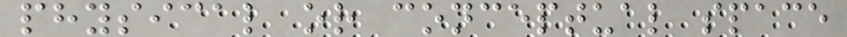physical or conceptual space
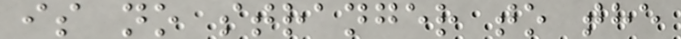is no stranger to the
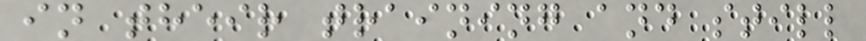in their training and still
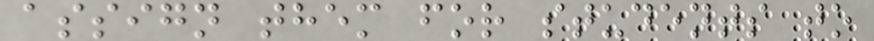assign them for students to
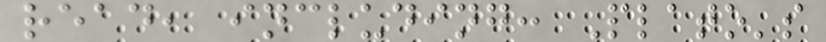read, including: Plato's
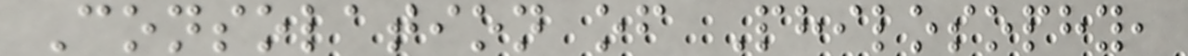Consolation of Philosophy,
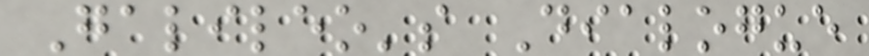Galileo's Dialogue
